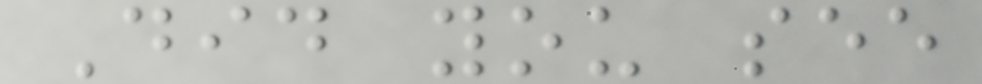Did you see
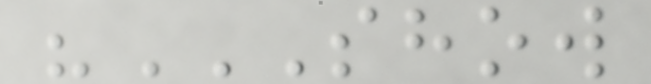"SHOW
